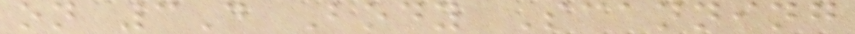on 3D Body Scanning
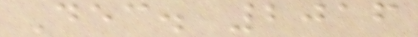Dec. 2016
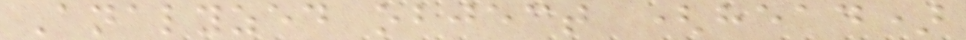Analyzed object (head)
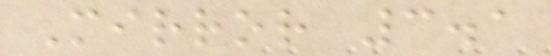Mirror 3.1
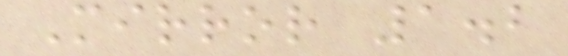Mirror 1.2
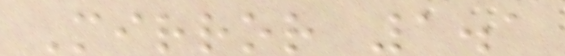Mirror 1.1
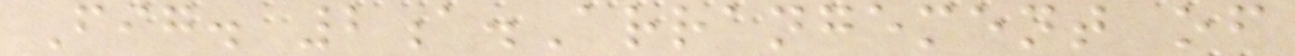Fig. 2a.Arrangement of
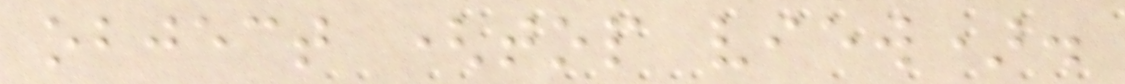object (top view).
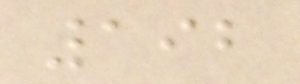192
